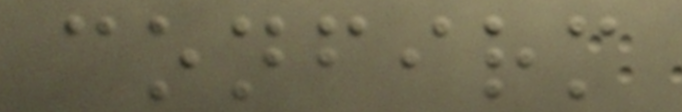confirm
